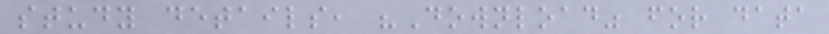study details, "Download" for data
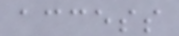access
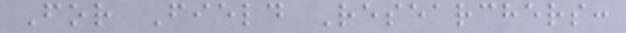For Field Researchers:
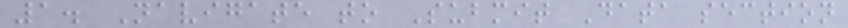1. Navigate to Submit Data section
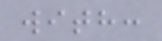with:
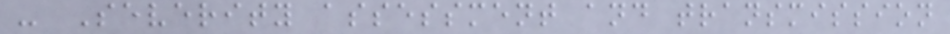- Severity assessment and transmission
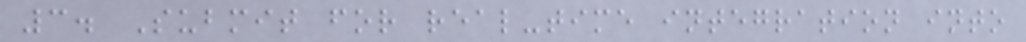3. Submit for real-time integration into
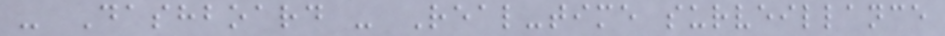- Dashboard - Real-time surveillance
